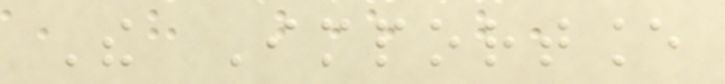The Importance
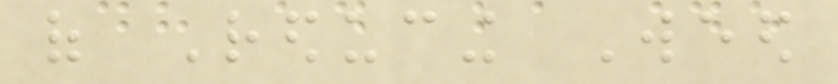of Reducing Weed
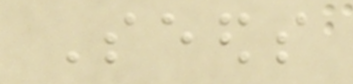Seeds
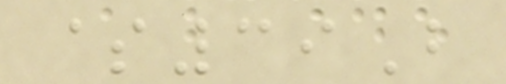$39B
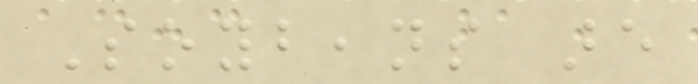Soybeans are
